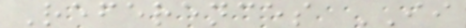References II
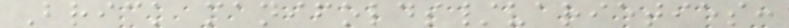Brick manifolds/varieties:
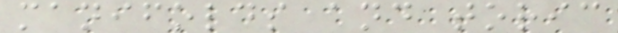manifolds and toric
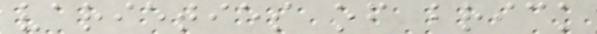varieties of brick
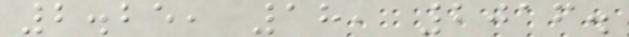2.25, 18, 2016.
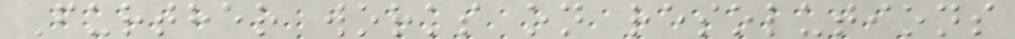Further works on resolutions
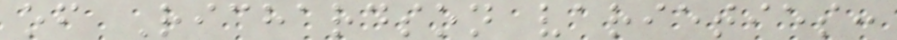of Richardson varieties:
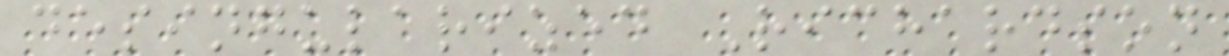desingularized Richardson
